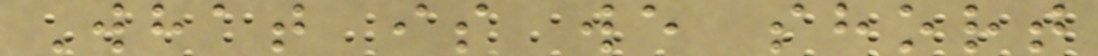What is we short
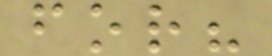for?
